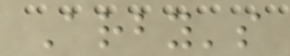Arby's
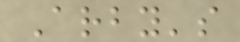Arby's
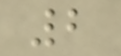2
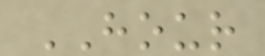HOUR
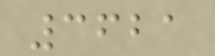3621
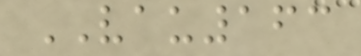VAU163
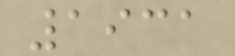1931
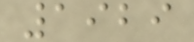1929
